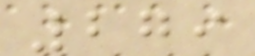279
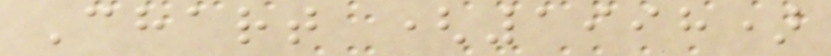Chart (1998)
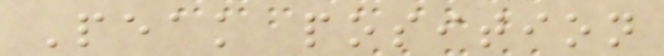Peak position
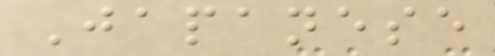Japanese
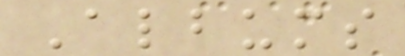Albums
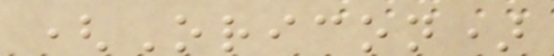(Oricon)
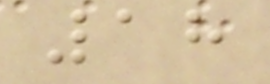18
